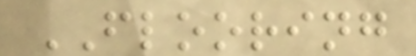FLOORING
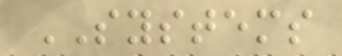SYSTEMS
